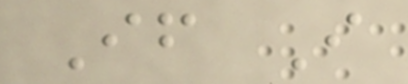If I
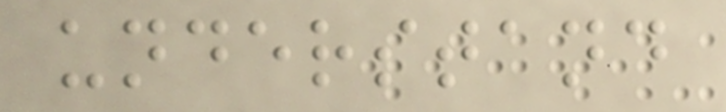understand
